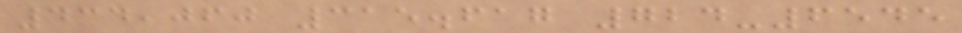434,060 315.617 724-6545
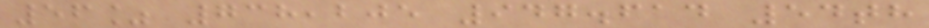56% 738,205 947.614 54th
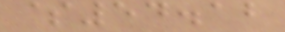$54.12
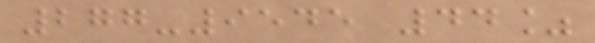277-9545 44%
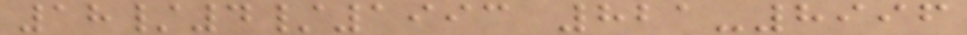18/4/1993 821-8996
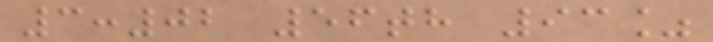3:02 56th 93%
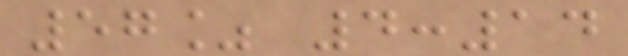57% 4:14
